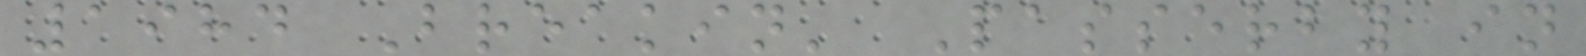1984 Breakin' Passerby in
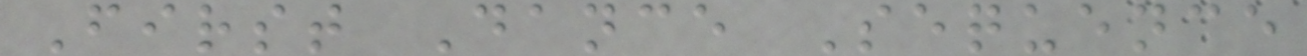First Dance Sequence
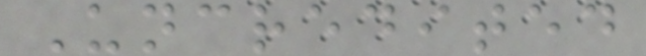Uncredited
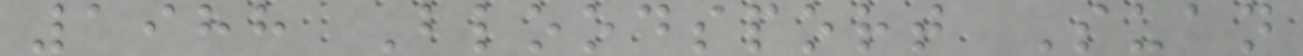1988 Bloodsport Suan
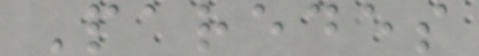Paredes
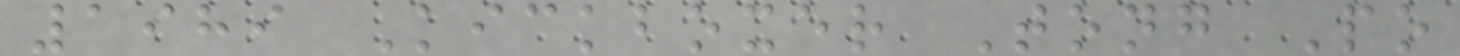1989 Kickboxer Tong Po
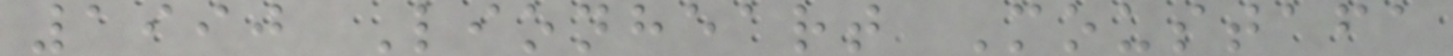1990 Lionheart Moustafa
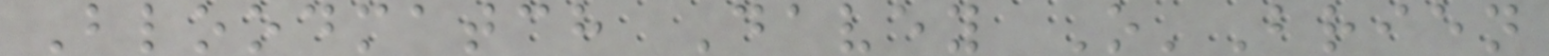Bloodmatch Davey O'Brien
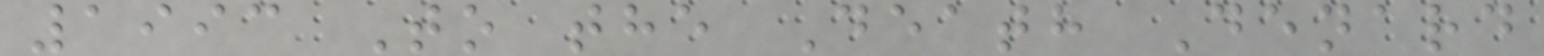1993 To the Death Denard
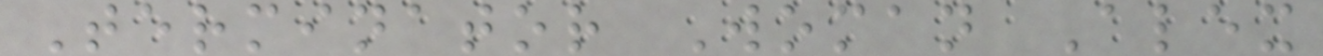Terminator Woman Alex
